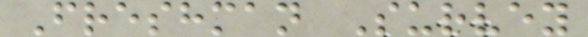Freshman Survey
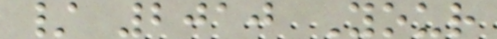/ 2010 Your
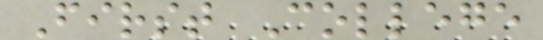First College
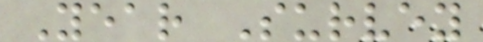Year Survey
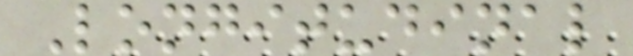Longitudinal
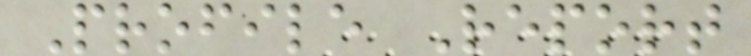Profile Report
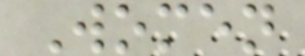Women
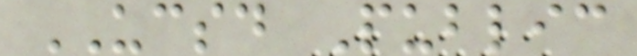UCSD Public
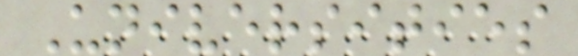Universities
